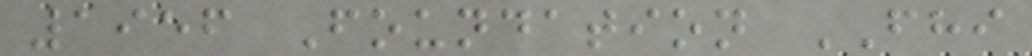1956 Foundation FHI
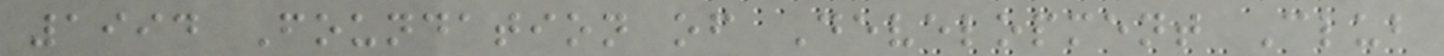1994 Foundation of Development Club
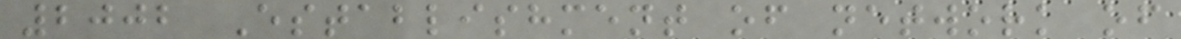2002 Establishment of network of
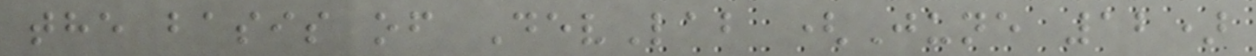the basis of DevLab (June 12)
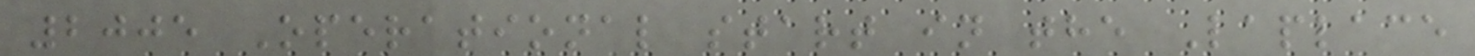2005 Operational start in the Laplace
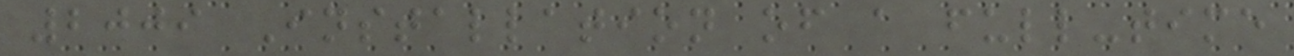2009 Installation of a full-time
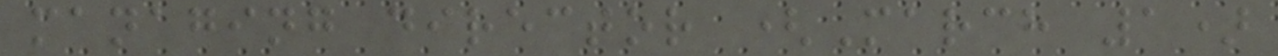managing director (March 1)
